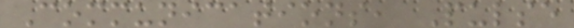Communications, Pulse
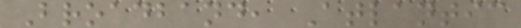Broadband, Atlantic
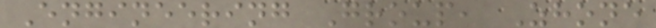Engineering Group, Zhone
